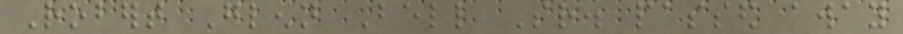Robert Glenn Bell Sr. passed away
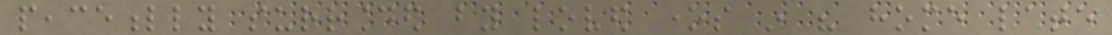peacefully surrounded by loved ones in his home late
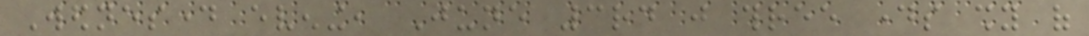Wednesday evening, June 3rd just three days shy of
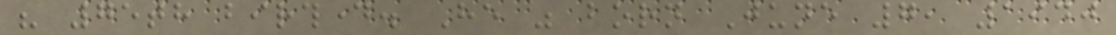his 75th birthday. He was born June 7, 1940
